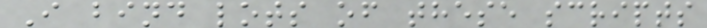I bind lots of these scripts
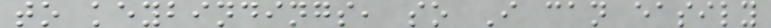to keybindings, so I can easily
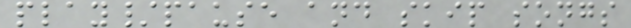play/pause and skip songs
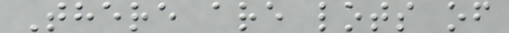There are lots of
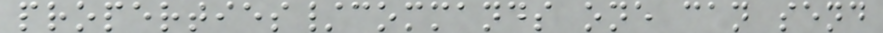properties/commands one can send
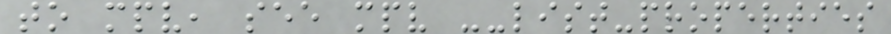to mpv, see mpv --list-properties
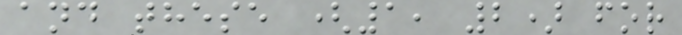and these (1, 2) for
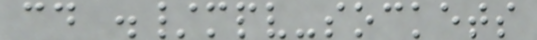cd ./mpv-sockets
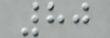80
